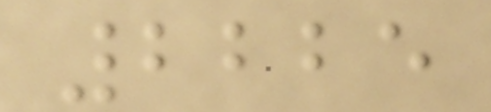2225
